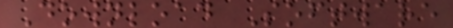Download Software
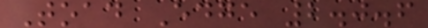Toad Edge 2.0.6
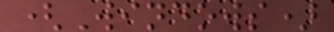(Windows)
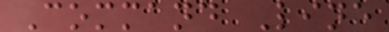Command Line
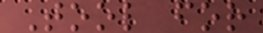Tool for
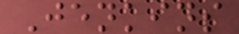Jenkins
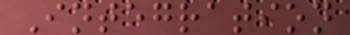Integration
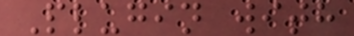Plugin with
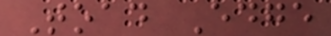Toad Edge
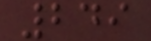249
